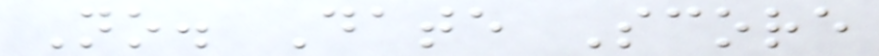No. Date Score
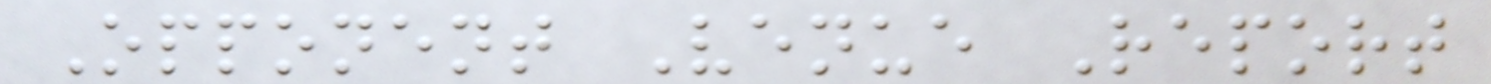Opponent Venue Report
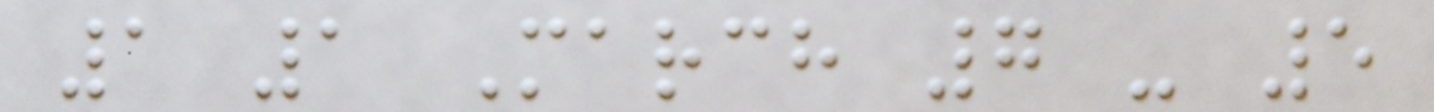1 1 March 7 - 5
